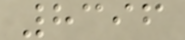8396
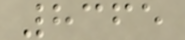8365
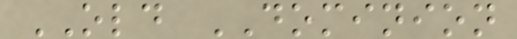OLD DOMINION
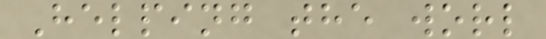Helping the worl
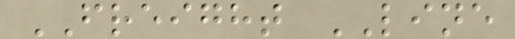FREIGHT LINE
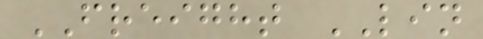FREIGHT LIN
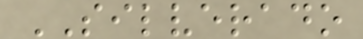SILVERADO
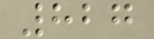827
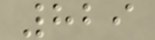829
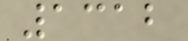1312
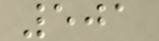501
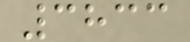3833
